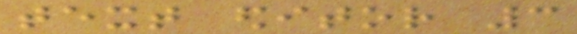text editor 3
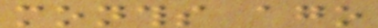months ago
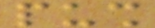push
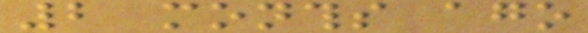2 months ago
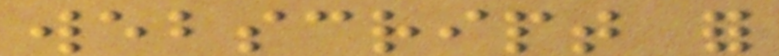webscript for
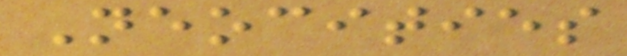Neocities
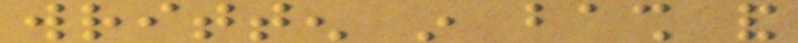written in bash and
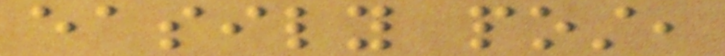easily post,
